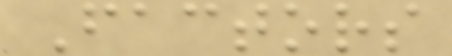Factors
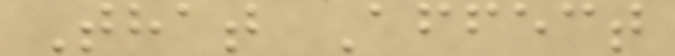That Affect
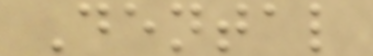Dental
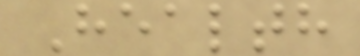Health
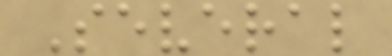Several
